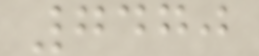7470
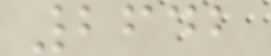2642
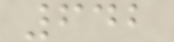642
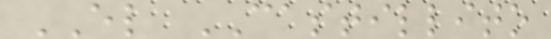EL CASTILLITO
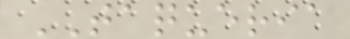TAQUERIA
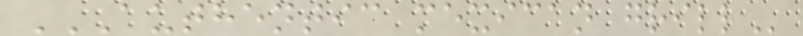AUTHENTIC MEXICAN GRILL
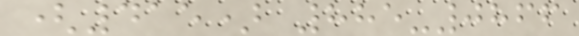(415) 885-0866
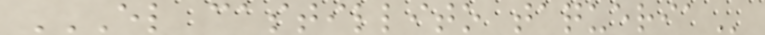EL CASTILLITO TAQUERIA
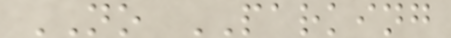NO PARKING
